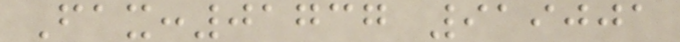Fax:01737 919001
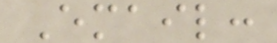Email:
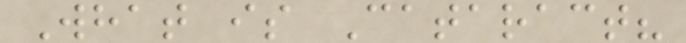What is Cataract?
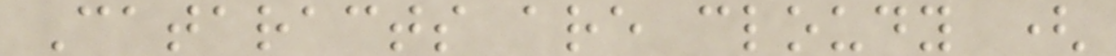Cataracts are cloudy (
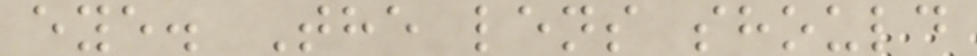eye. The lens should
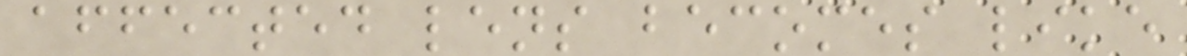affected lens becomes like
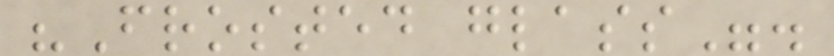"Frosted glass".
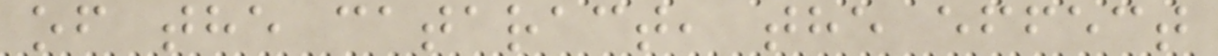of the cataract, the effect
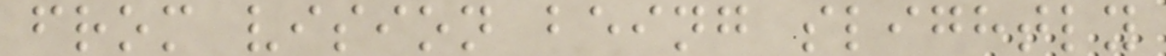from vision being slightly
